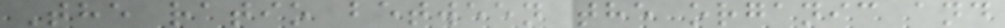The ratio between the organic and
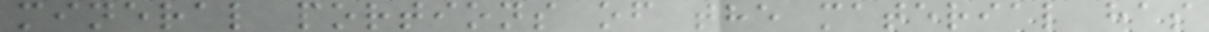mineral portions of the material has
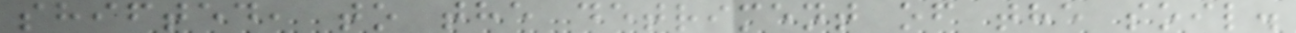shifted, to the detriment of the soil.
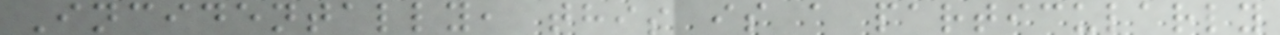Incidentally, this is a particularly
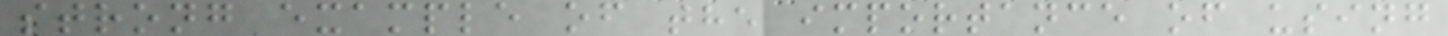strong example of the importance of using
